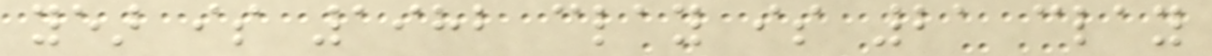year is 1982 clay is 21 clay
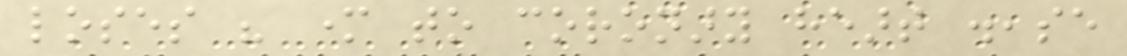loses his mother to coronary heart disease
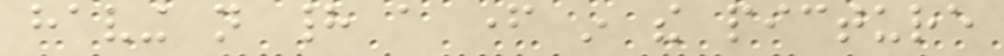having not had a father in the picture
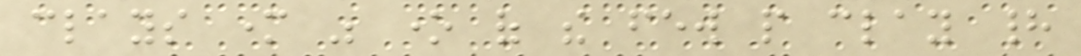clays mother was one of the few people clay had
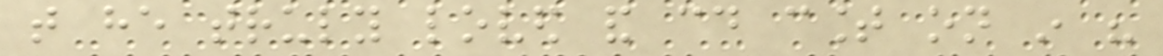that he truly loved and could count on in his
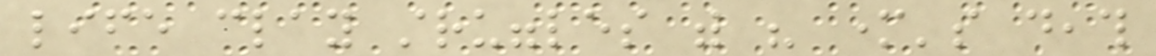life clay struggles with his mother's death
